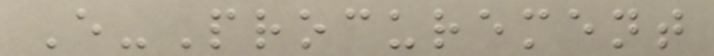E-Procurement
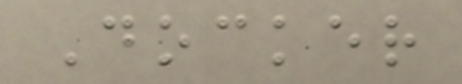Docker
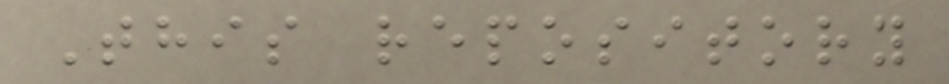This repository
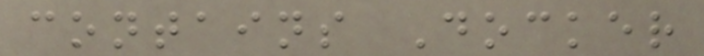contains Docker
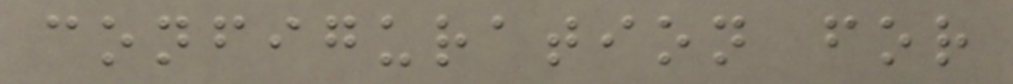configuration for
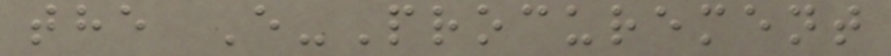the E-Procurement
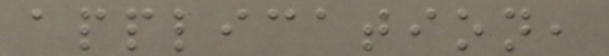application,
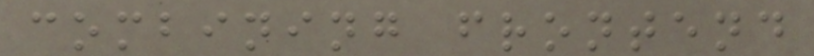combining frontend
